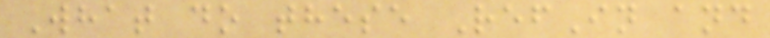What do these RefIn and
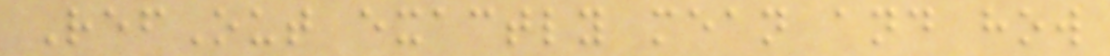RefOut exactly mean and how
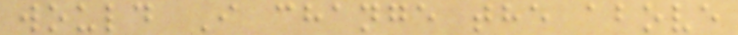would I change the above
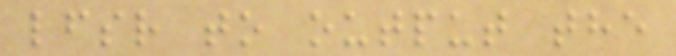lfsr to output the
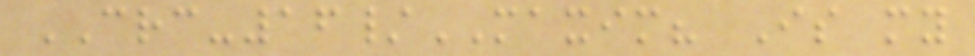CRC-16/MAXIM? Is my
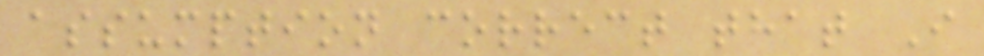assumption correct that I
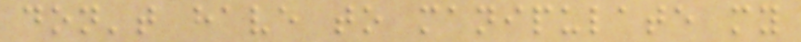don't have to manipulate my
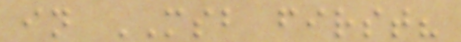in MSB first?
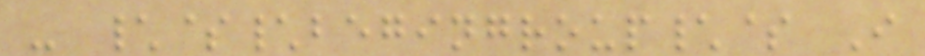- \$\begingroup\$ I
